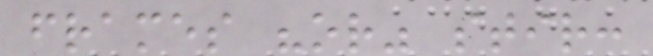frames "or" stir:
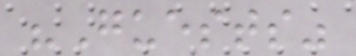"Guests"
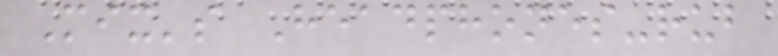Mix's Headphones-rub
